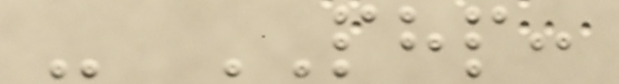- PHP:
